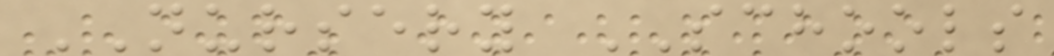NURSERY SCHOOLS
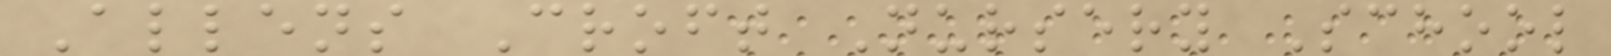Allens Croft Nursery School
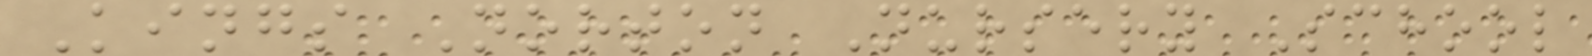Kings Norton Nursery School
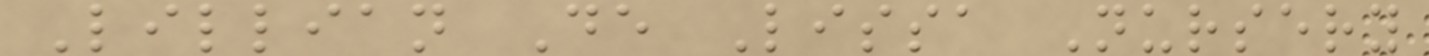Lillian De Lissa Nursery
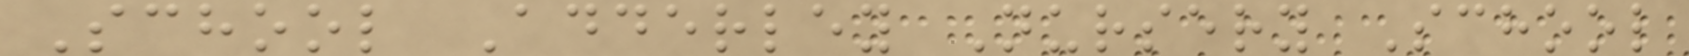School Adderley Nursery School
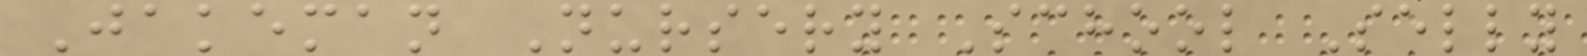Jakeman Nursery School Selly
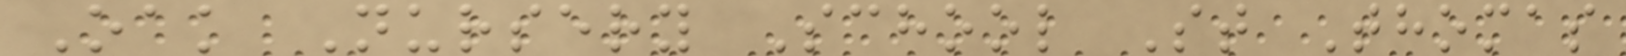Oak Nursery School St Thomas
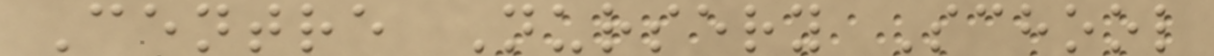Centre Nursery School
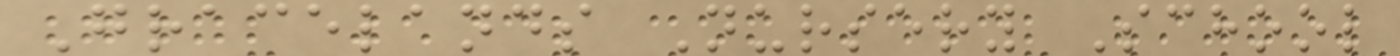Gracelands Nursery School
